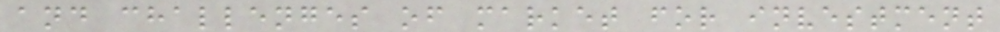and challenges of market for investment
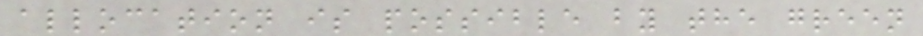allocation is possible by the green
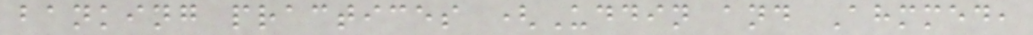banking practices (Uddin and Ahmmed,
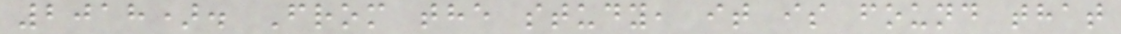2018). From the study, it is found that
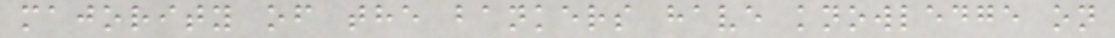majority of the bankers have knowledge on
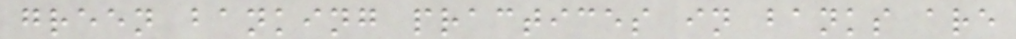green banking practices in banks are
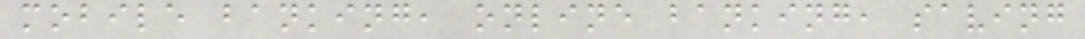mobile banking, online banking, saving
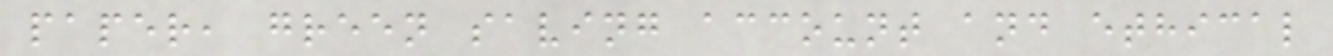paper, green saving account and ethical
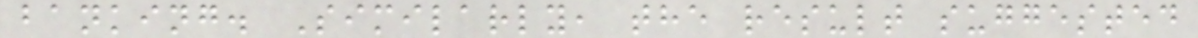banking. Similarly, the result suggested
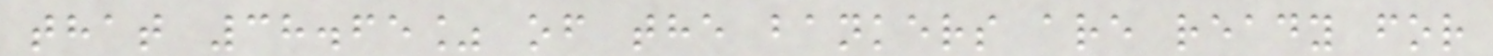that 38.65% of the bankers are ready for
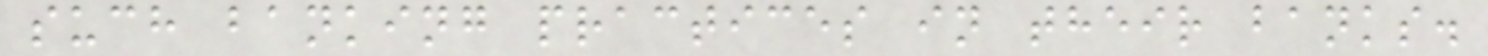such banking practices in their banks.
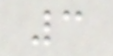3
